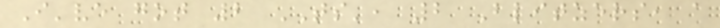I've got 2 TS', 2 Blitzers, a
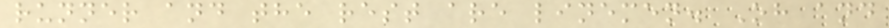runner and the rest are linemen. Oh and
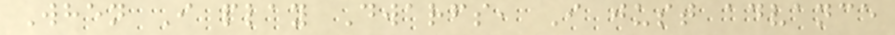When I play Dwarfs, I just advance
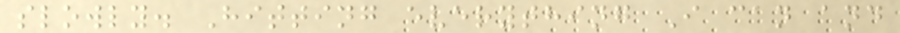slowly. Hitting everything I can and
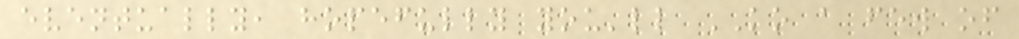eventually, hopefully you'll KO a few of
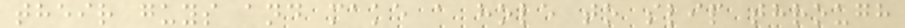their guys and make a hole to slip through
